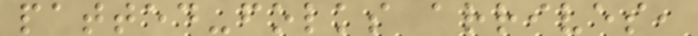patted-folks arrives,
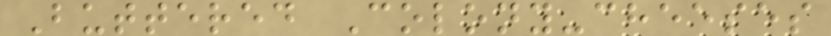Buttered Colony-cheeses
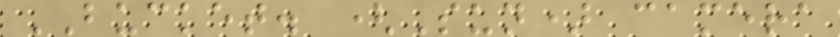BUCKET. (Sun) camera
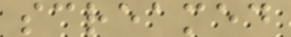screamed
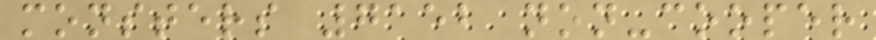monsters 7152 non-cooper
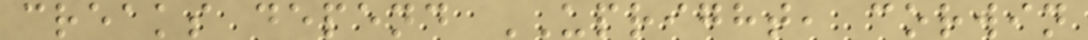creaks depend UPRIGHT, corwin
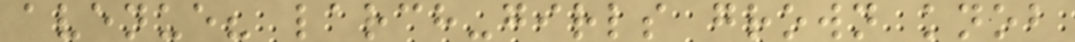avenue? larch-girls grown knob
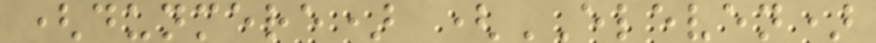(dunmere) (ELEVEN)
